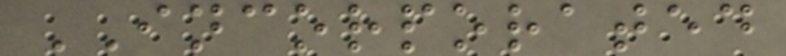INCORPORATED
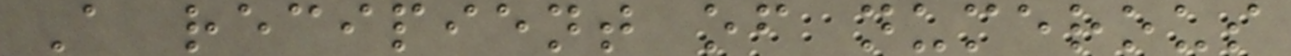A recipient of numerous
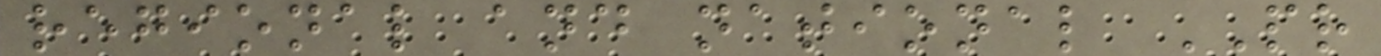regional and national PR
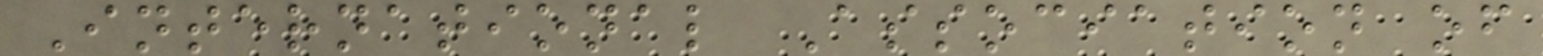International Association of
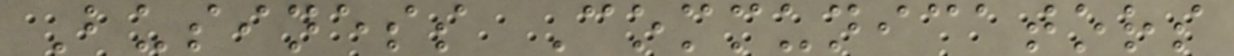Business Communicators
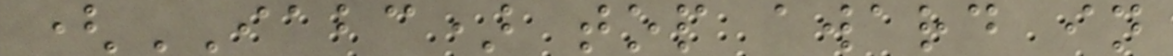(IABC) top award in
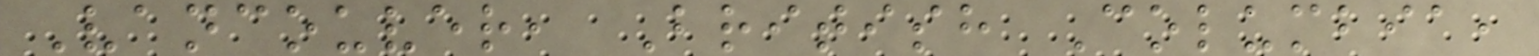Vancouver, British Columbia,
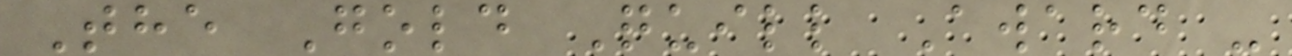The Gold Quill Award -
